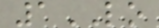1LO
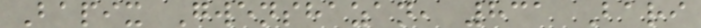Bapix Gwenshazan, 831 Bari
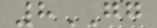8GG
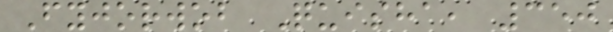Fyjorwob Quisha, 350
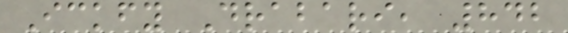Ickfy Drabari, 842
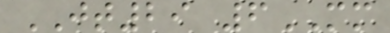JT29 6MM
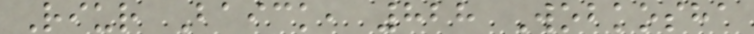Riur Baick, 828 Wobkosha
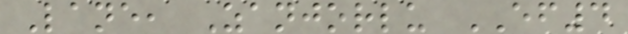Lane, Zanjorlu EF4
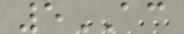5AC
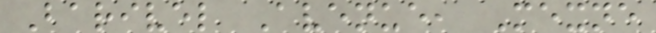Barivel Avenue, Mexne
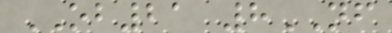OB21 8NF
